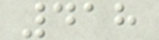418
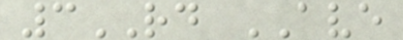3RD AVE
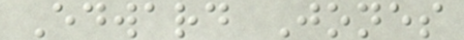Edward Jones
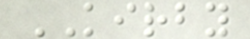KIRBY
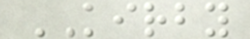KIRBY
